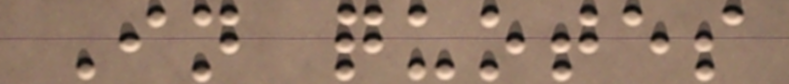In quotes
